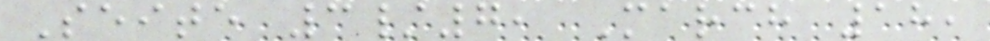Seite 3/7, March 18,
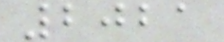2021
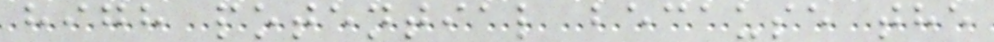high potential because the
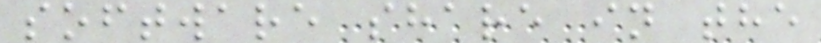software share in the
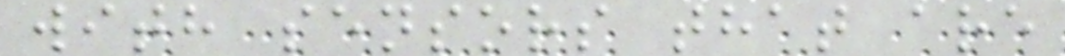with sensors that are
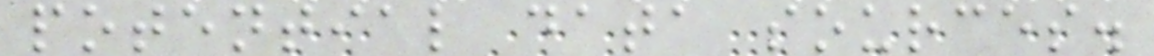potential data sources.
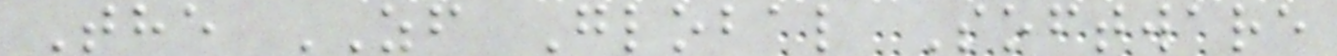The ZF Global Software
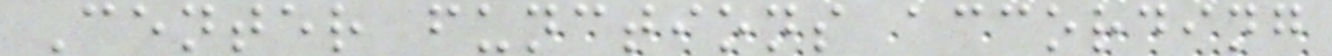Center functions according
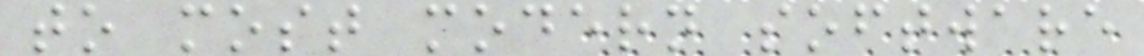to most modern software
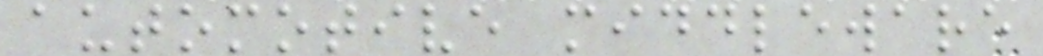automotive middleware
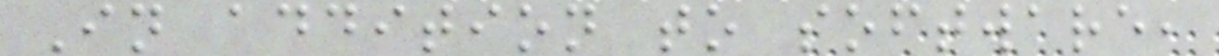In addition to software,
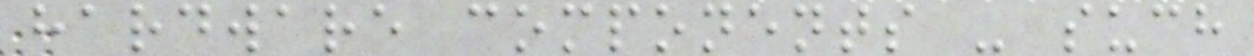hardware components - such
